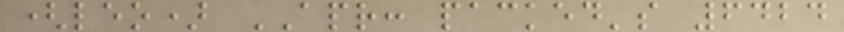(leo) APR: packed's 6424
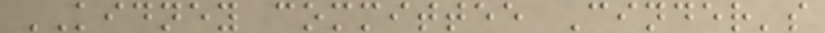KIDNEY committee Cinder's
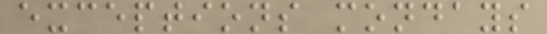exceptions mondays
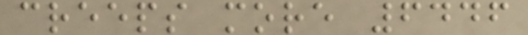creeps more 6446
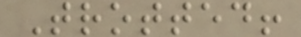Trotted!
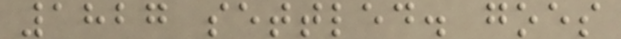1827 settled. goes
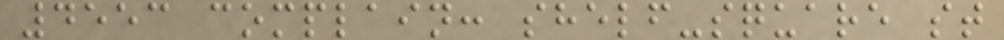4553 complain: shelf-square st
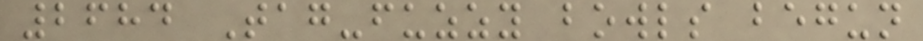2684 Tag-fuzzy bowls begun
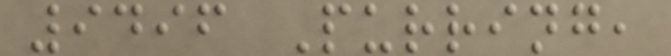9496 Purring,
